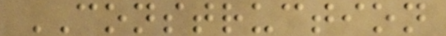CONSTRUCTION
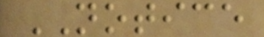NOTICE
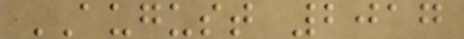AUGUST 2017
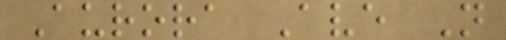Aurora Ave N
